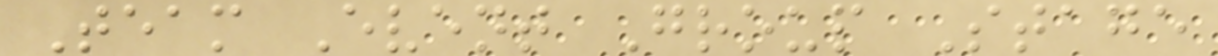Team Event Group Stage
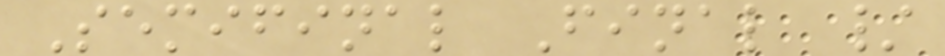Semifinal Final /
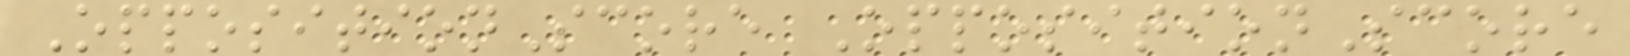OppositionScore OppositionScore
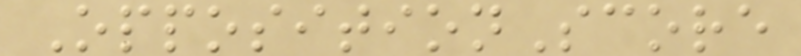OppositionScore
